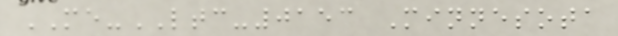ME-LTC-0153 Minnesota
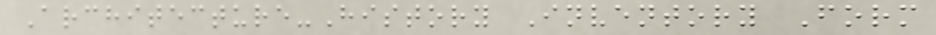Architecture-History Inventory Form
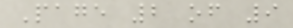Page 2 of 9
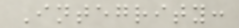Integrity:
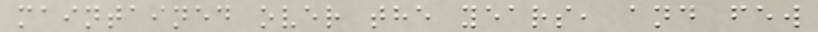maintained over the years, and few
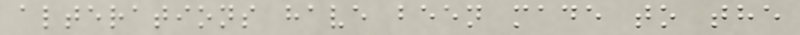alterations have been made to the
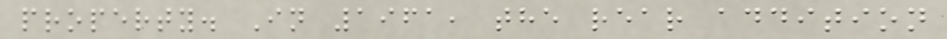property. In 1961, the rear addition
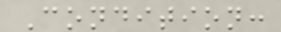Condition:
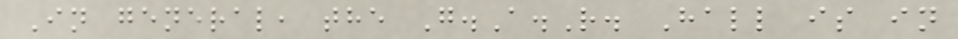In general, the G.A.R. Hall is in
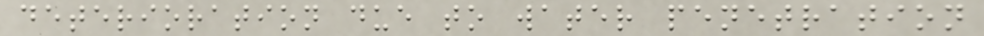deterioration due to water penetration
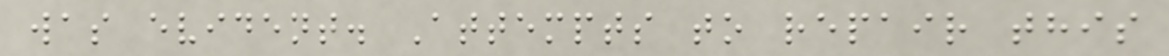was evident. Attempts to repair this
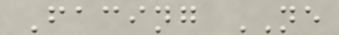Facing NE
